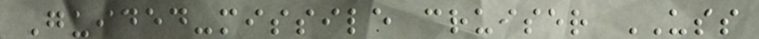Guided-missile cruiser USS
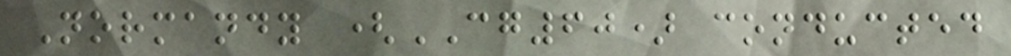Normandy (CG60) conducted
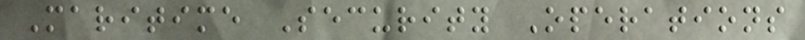Maritime Security Operations
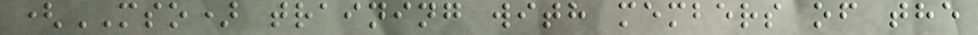(MSO) training with members of the
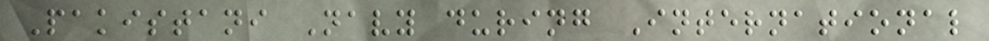Pakistani Navy during International
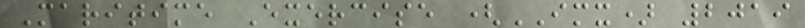Maritime Exercise (IMX) 2019
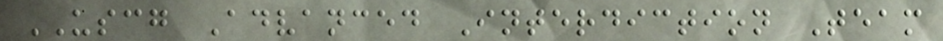USCG Advanced Interdiction Team
